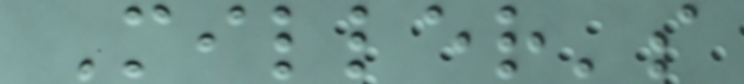Miller's
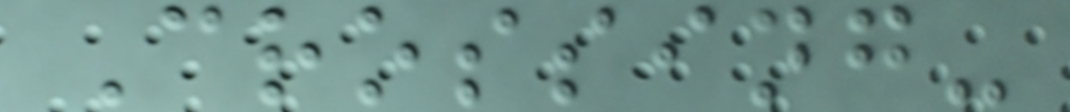Crossing-
